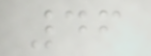46
